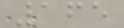165
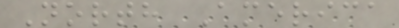North America
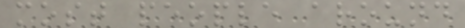most people around
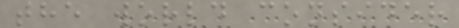the world consider
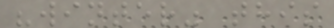"winter" this
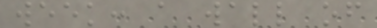week: a wall of
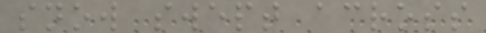snow swept across
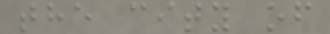the city of
